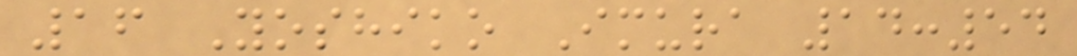16 Yoshiko Imura 14:54
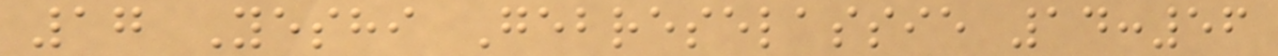17 Yeshi Gebreselassie 14:56
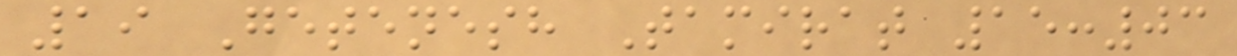19 Getenesh Tamirat 15:03
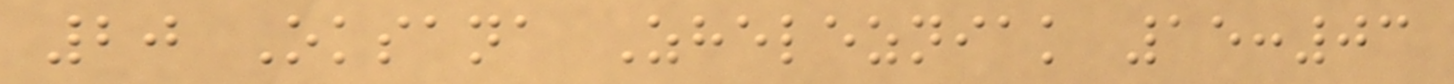20 Oksana Zhelezniak 15:03
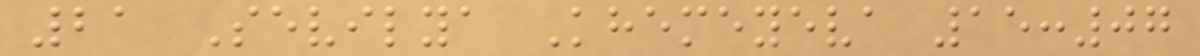21 Sevilya Khemeyeva 15:07
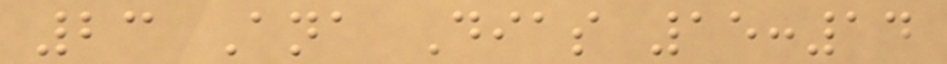23 Ana Dias 15:14
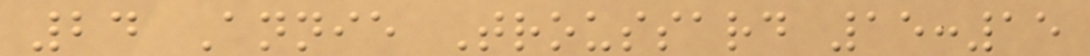24 Annie Troussard 15:15
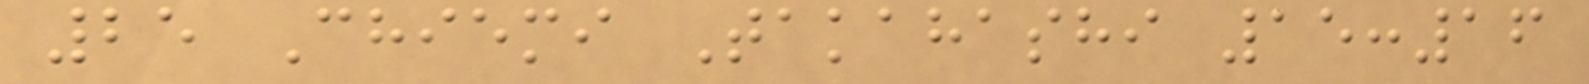25 Chiemi Takahashi 15:16
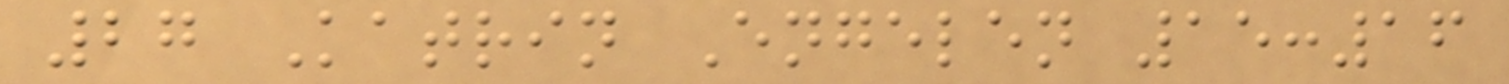27 Katrin Engelen 15:16
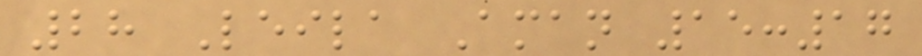28 Leila Aman 15:17
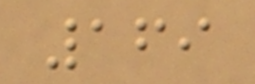169
